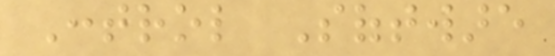Control Software
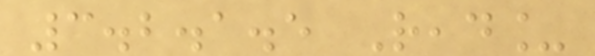3.2.1.5 Read_
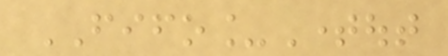FIFO_Timeout
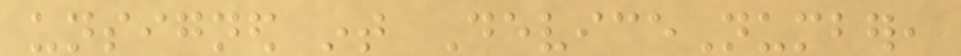unsigned int DeviceNumber,
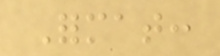Format:
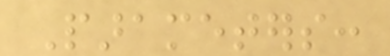Parameters:
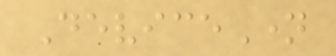DeviceName
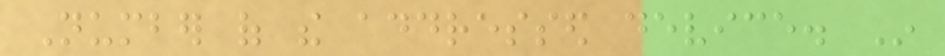Number of the addressed device. In
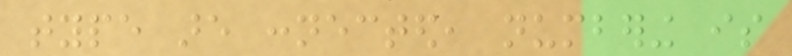type are connected, numbering is
